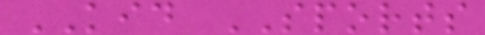KID SPORTS
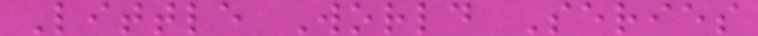Little World Series
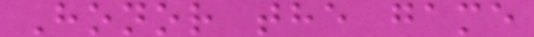Honor the game
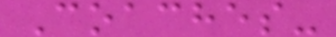Coaches-
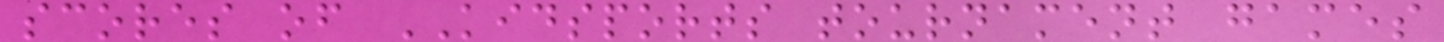scores of KIDSPORTS tournament games
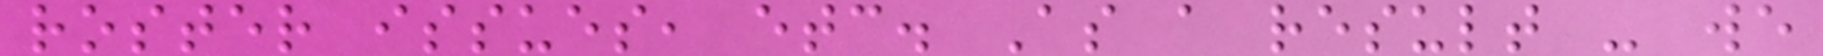roster issues, etc. As a result - we
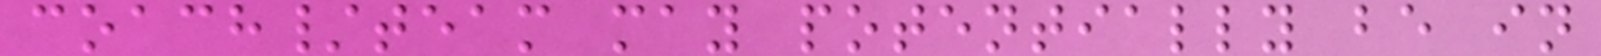coach/team may potentially be in
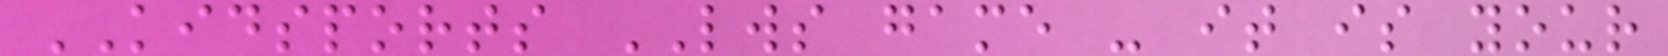KIDSPORTS LWS game - it is your
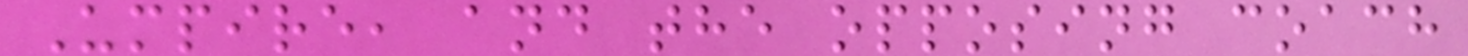Umpire, and the opposing coach
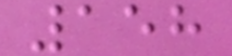158
